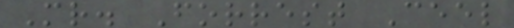Mr. Forrest Ceel
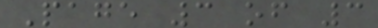Page 3 of 3
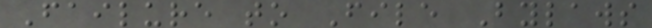Failure to File Bylaws
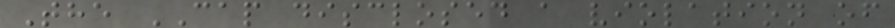The CAP disclosed a violation of
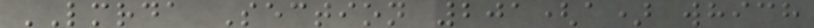LMRDA Section 201(a) which
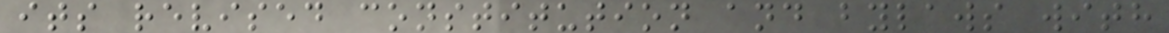its revised constitution and bylaws with
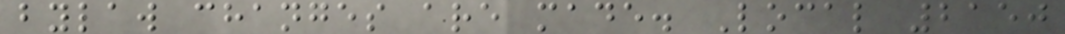bylaw changes are made. Local 2150
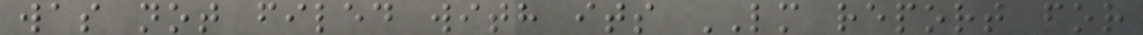was not filed with its LM report for
